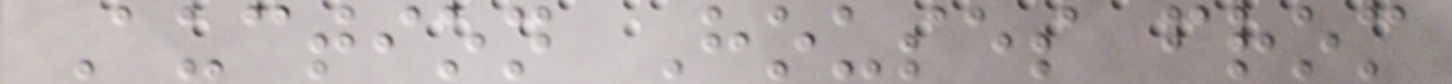Auction Houses from
